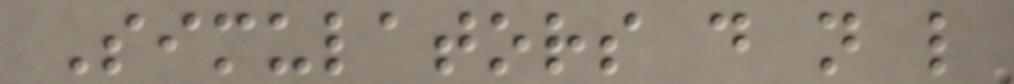Simulators do not like
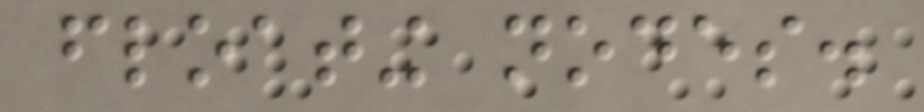floating nodes.
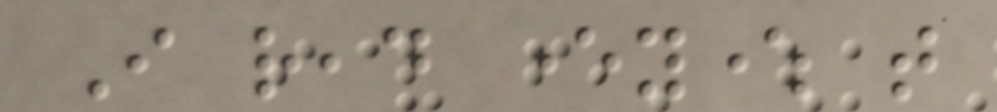I read everywhere that
